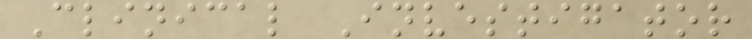Clinical Investigator
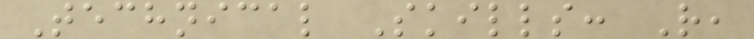Technical Skills: R,
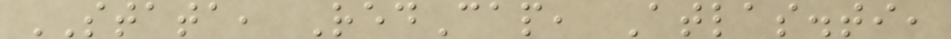STATA, RedCap, Atlas.ti,
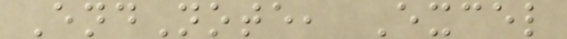EndNote, Excel
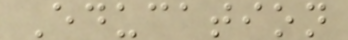Education
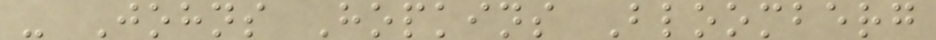- Johns Hopkins Bloomberg
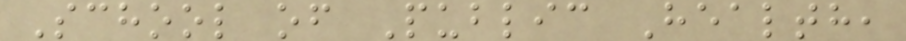School of Public Health,
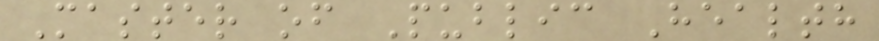Master of Public Health
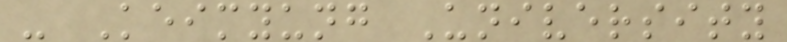- Keimyung University
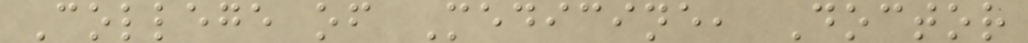College of Medicine, Doctor
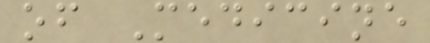of Medicine
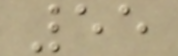55
